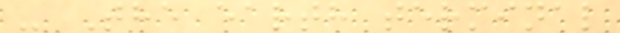- The earth terminal
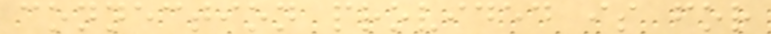connection provided is for
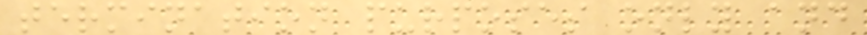termination purposes only and
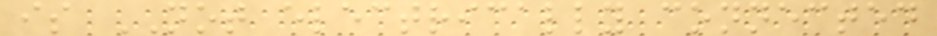is NOT electrically connected
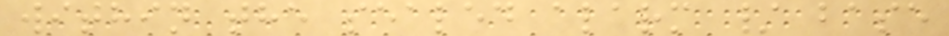within the sealed alarm / base
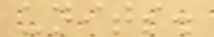units.
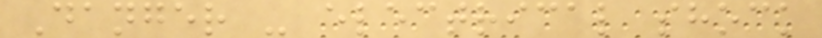Danger - electrical shock
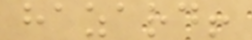hazard!
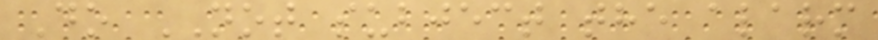Do NOT subject the alarm
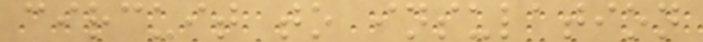circuit to insulation
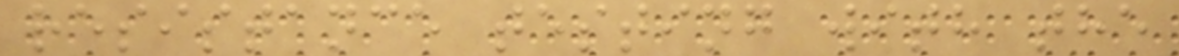resistance testing with the
